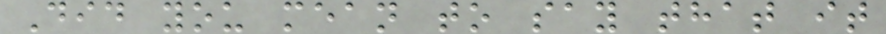Did you mean to say that it
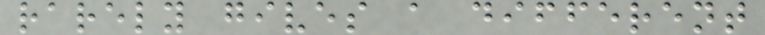rarely gives a different
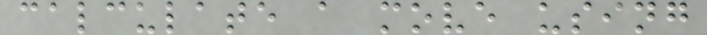calculate a move using
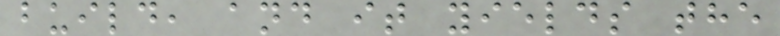build, and it yields the
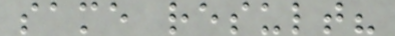same result?
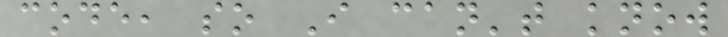code, so I can't know
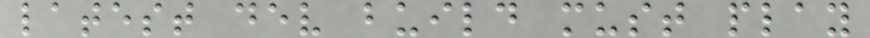latest dev build must play
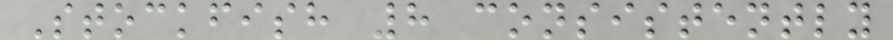Stockfish 8 consistently
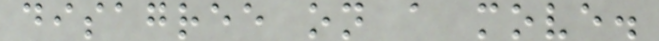disagree on a move.
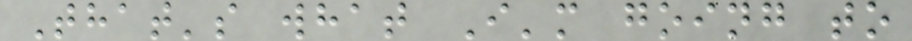That's what I'm going to
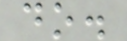do.
